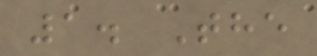1. The
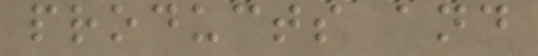products and
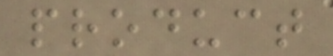product
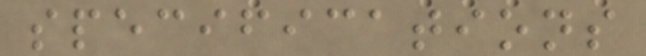specifications
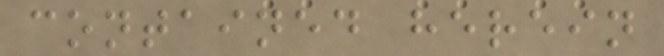contained herein
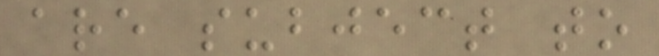are subject to
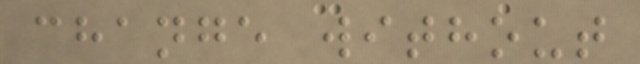change without
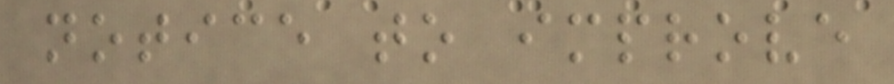notice to improve
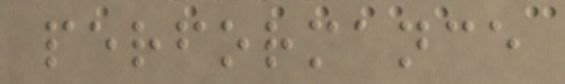performance
